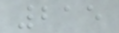215
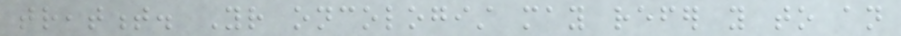treatment. Your oncologist may refer you to an
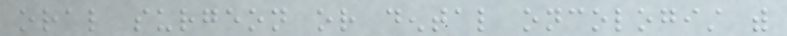oral surgeon or dental oncologist with
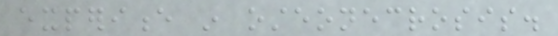experience in osteonecrosis.
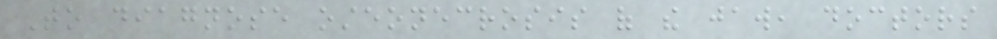To diagnose osteonecrosis of the jaw, doctors
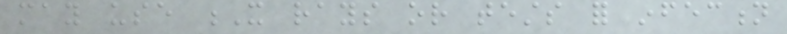may use X rays or tests for infection
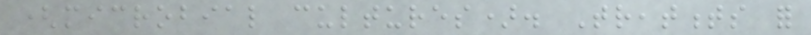(microbial cultures). Treatments for
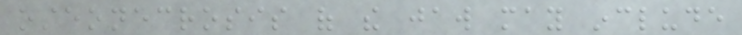osteonecrosis of the jaw may include
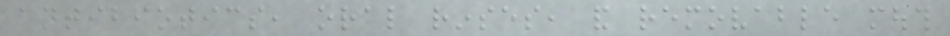antibiotics, oral rinses, and removable mouth
